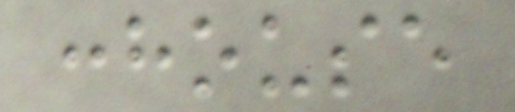:house
